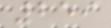259
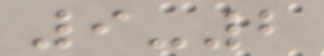9-2
